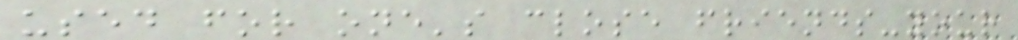used for one's close friends-your
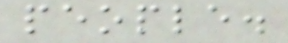people.
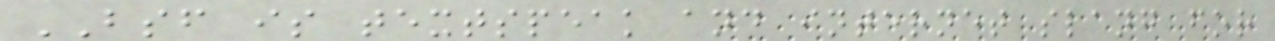BSF is textspeak and internet slang for
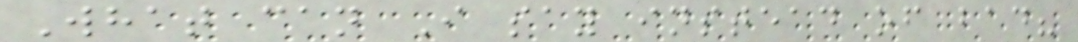What can I say instead of bad?
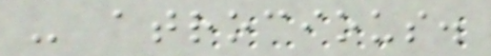- atrocious.
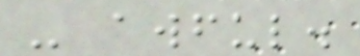- awful.
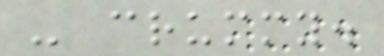- crummy.
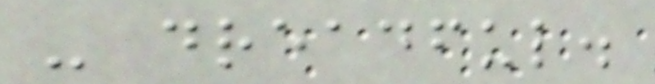- dreadful.
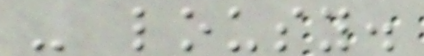- lousy.
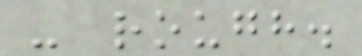- rough.
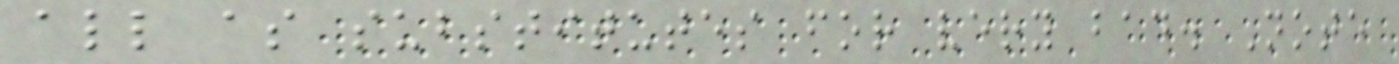all as substitutes for very bad. Note
